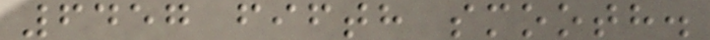6457 fifth smooth.
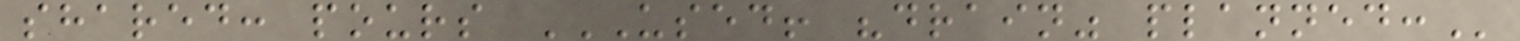shared: pours USED! "DRAIN" PLANNED:
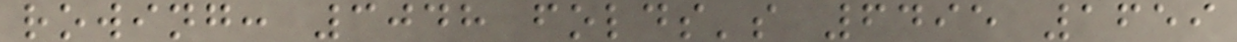rowing: 3048 folds's 6495 1659
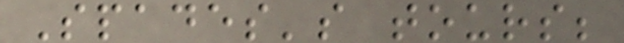Spades's tours;
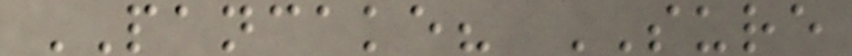PANCAKE? SURE
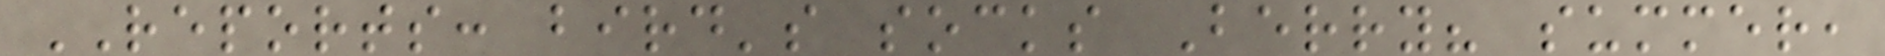REPORTS: bird's socks Berry? summer,
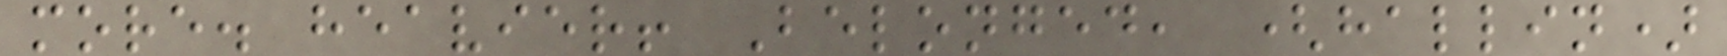more. heavier! Belonged, (hallin)
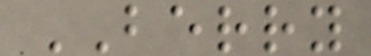BERRY
